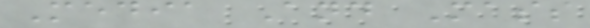Media And Mass
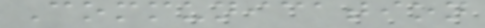Communication
